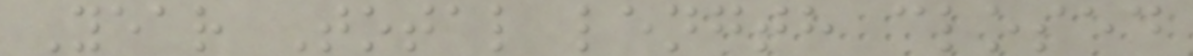Year Total length closed
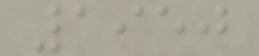1950
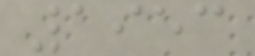1953
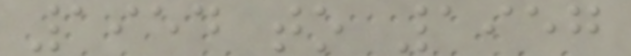1954 to 1957
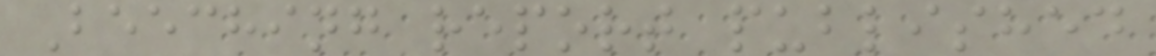Beeching report published
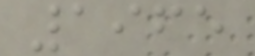1965
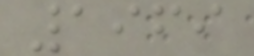1969
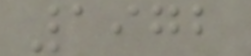1972
